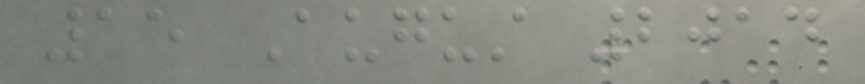15 August 2014
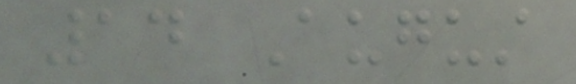14 August
